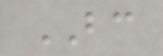BC
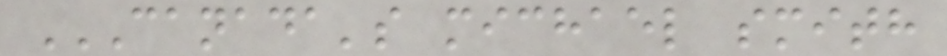CANADA'S MICHAEL SMITH
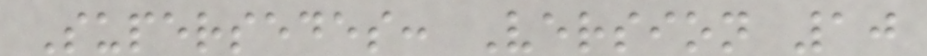Supersedes: Version 10
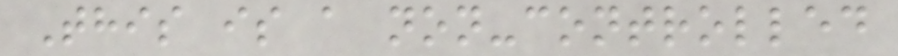This is a non-controlled
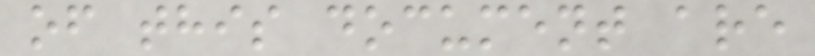of this document are
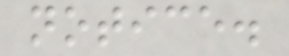notice.
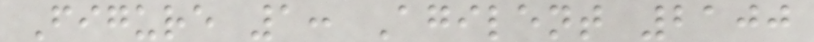Figure 1: Agilent 2100
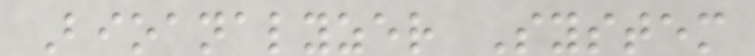Bioanalyzer System
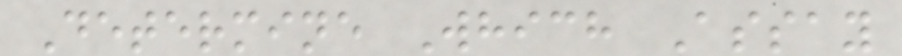Determine Which Assay
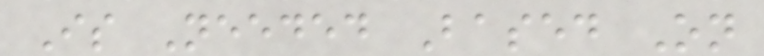Is Needed Based On
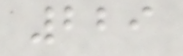229
